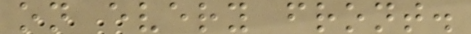on every front.
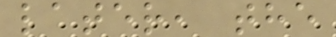later, the
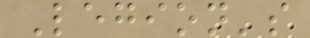Legion's
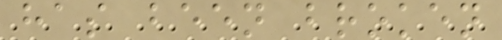has been broken
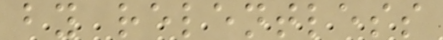by relentless
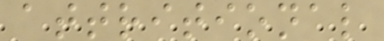attritional
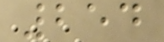254
